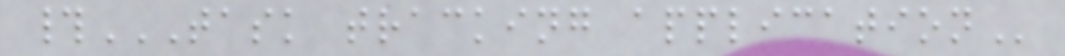#TASK TRACKING APPLICATION
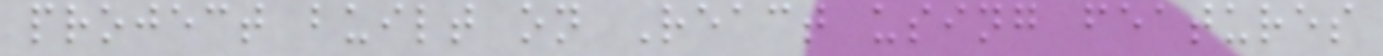project built on React using features
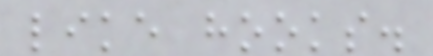like hooks.
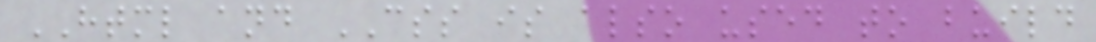HTML and CSS is also used to build
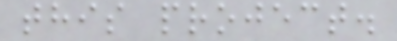this project.
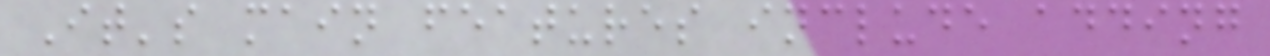It's main features include adding
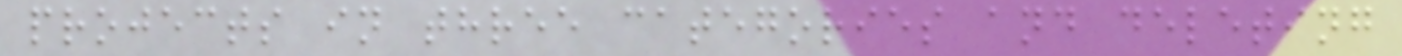projects in three categories and deleting
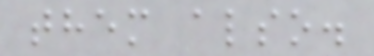them also.
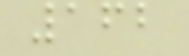162
